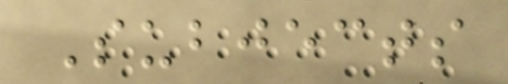Subjects
